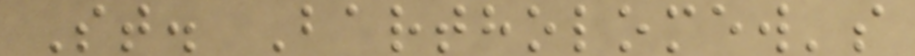St. Bartholomew's
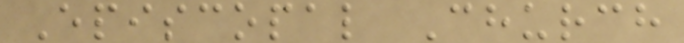Episcopal Church
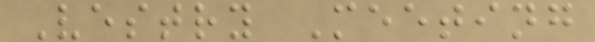Vestry Meeting
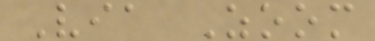Via Zoom
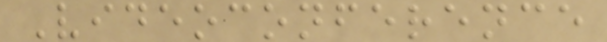Videoconference
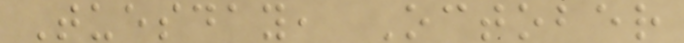Tuesday, October
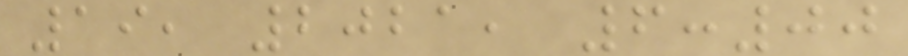19, 2021, 6:00
